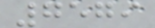7579
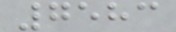7583
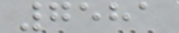7581
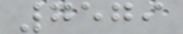7579
